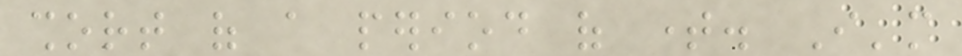short of a period of time. I'm
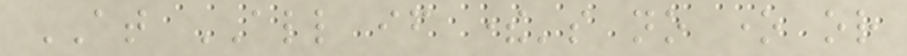AT ALL if there's no one or
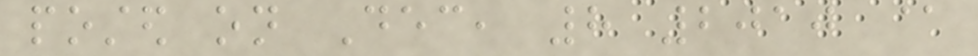posted on Dec, 8 2010 @
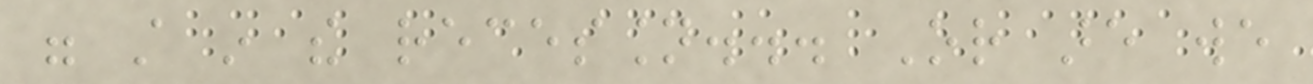were still in the recession... Or are we
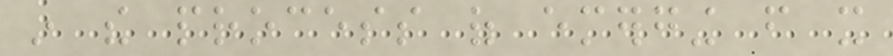in the process of emerging from it
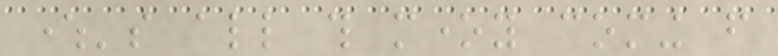where's all this money coming from
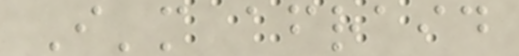I'm afraid
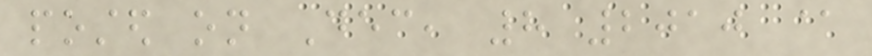posted on Dec, 8 2010 @
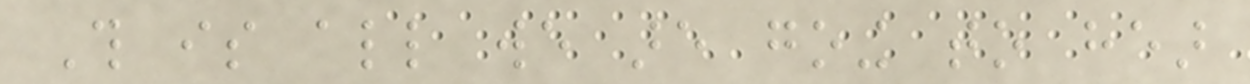This is all we are going to hear
